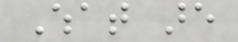What are
